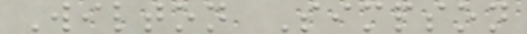Wilton Simpson
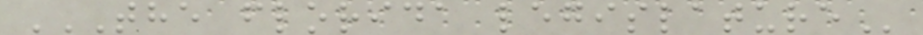THE FLORIDA LEGISLATURE
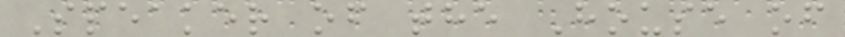Speaker of the House of
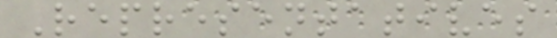Representatives
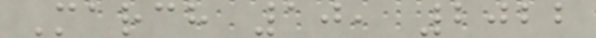March 10, 2022
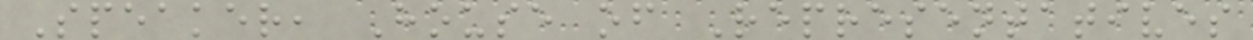Speaker, House of Representatives
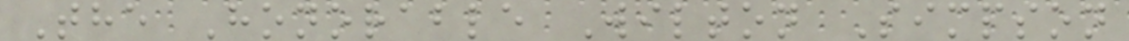The Honorable Wilton Simpson
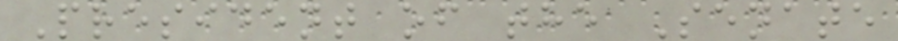President of the Senate
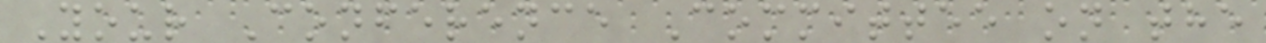Your Conference Committee on the
